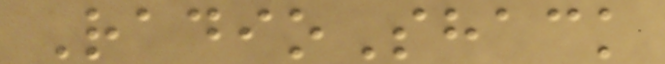RadioShack
